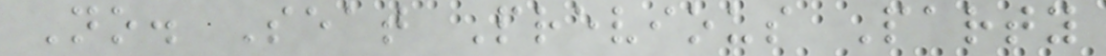No. Seat Previous Party
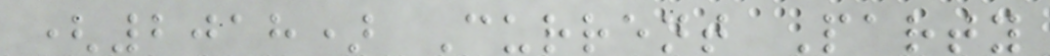(2018) Current Party
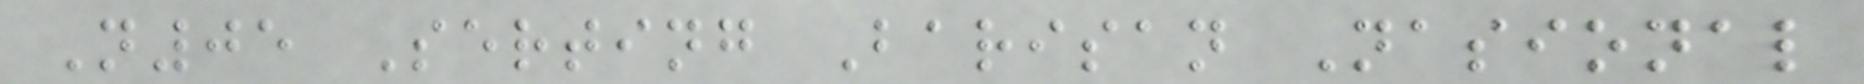N05 Serting Barisan Nasional
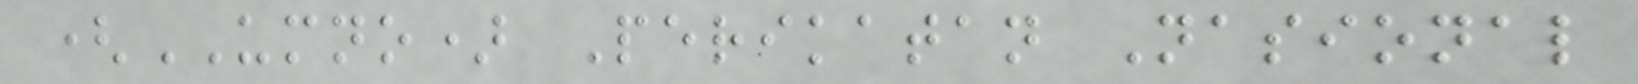(UMNO) Perikatan Nasional
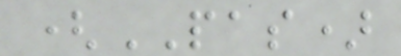(PAS)
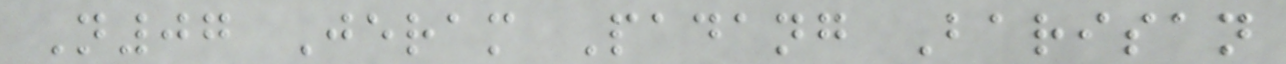N07 Jeram Padang Barisan
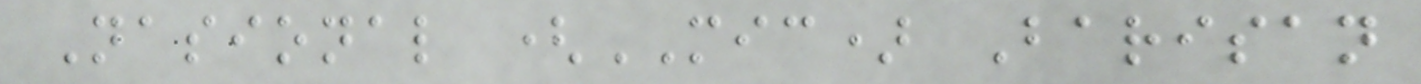Nasional (MIC) Barisan
